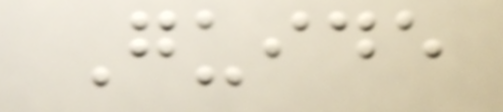Guide
